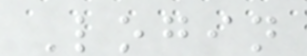Login
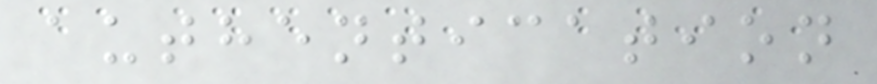authentication
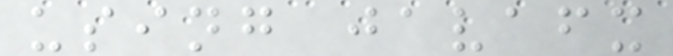using javafx
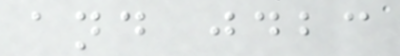and jdbc
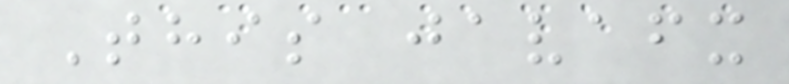This javafx
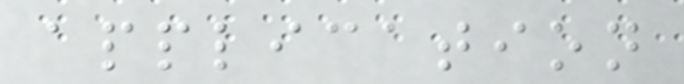application
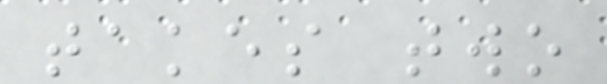takes two
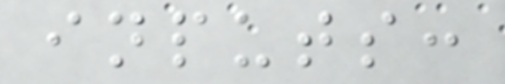inputs:
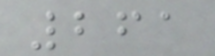261
